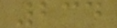234
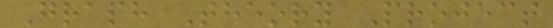Graph Theory Project
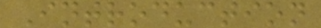Introduction
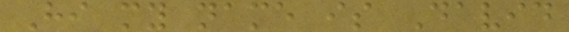Hi my name is David
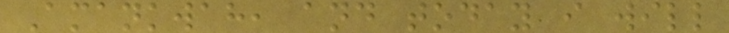Amankwah, and today i will
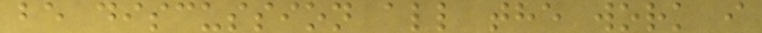be discussion all the work i
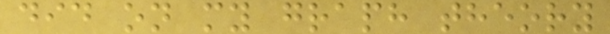did on my graph theory
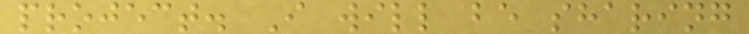project. I will be sharing
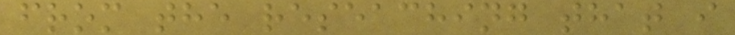from the reseaching that i
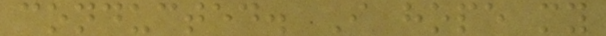conducted. I hope my
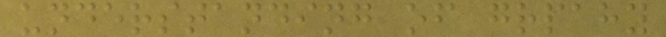understanding of grpahy
